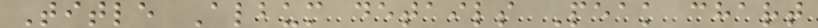Title Album details Peak chart
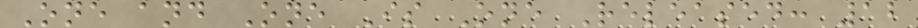One and One Is One Released: 12
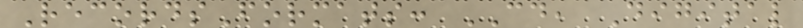RecordsFormats: CD, Digital
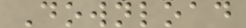Download
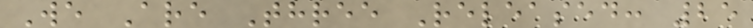We Are Three Released: 25
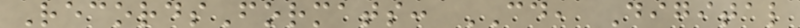RecordsFormats: CD, Digital
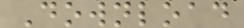Download
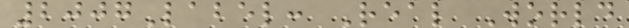2007Label: Real World
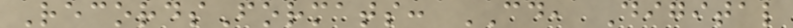RecordsFormats: CD, Digital
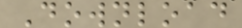Download
